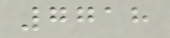7718
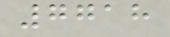7718
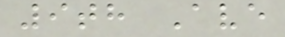9th Ave
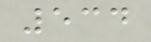534
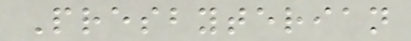Presbyterian
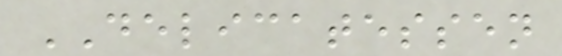DELICATESSEN
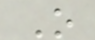O
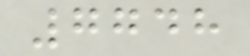7748
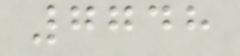7748
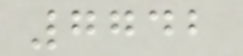7742
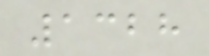1328
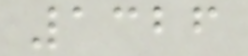1326
